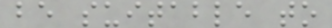be suitable to
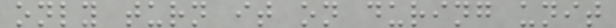only turn it on during unit
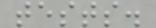tests.
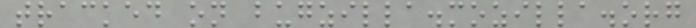tracked on bugzilla.mozilla.org
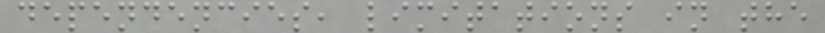dependencies, limitations in the
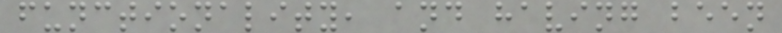functionality, and having been
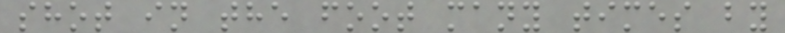shot in the foot many times by
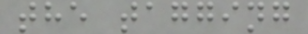the tagging
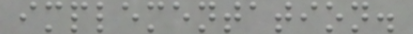implementation.
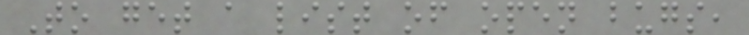To get a list of open bugs,
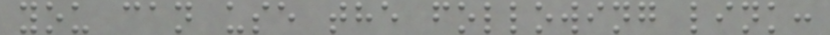you can use the following link:
